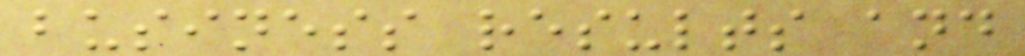business results and
